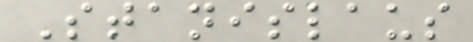Stanislaus
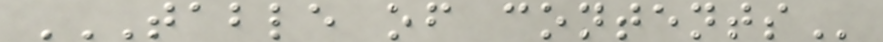TABLE OF CONTENTS
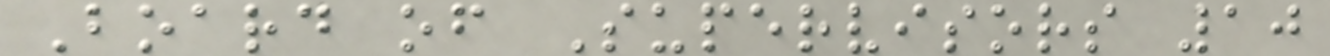Board of Supervisors 10
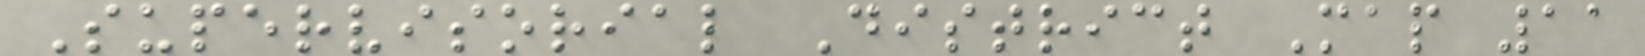Supervisorial District Map 11
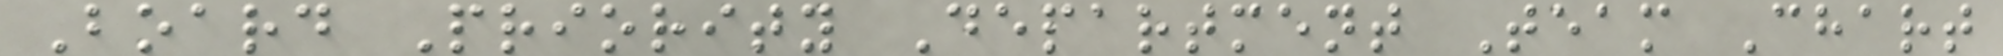Board Priority Department Team Chart
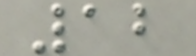12
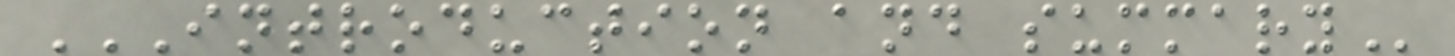INTRODUCTION AND SUMMARY
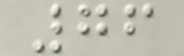76
